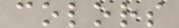colors
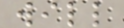will
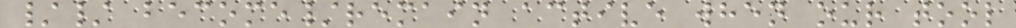// become/remain active when our tool
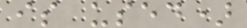is used)
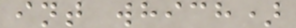int which)
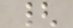{
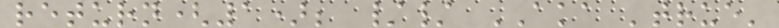return(1); // AKA 'true'
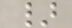}
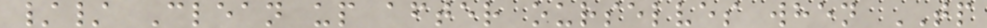// Clean up after ourselves when TP
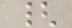{
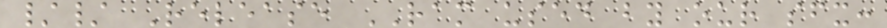// Release RAM used by our sfx:
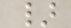}
